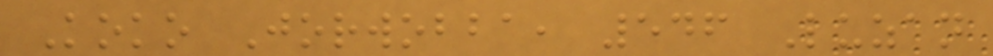Koko Jorwobba, 546 Luzan
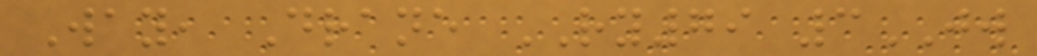Way, Drane RY79 3JW
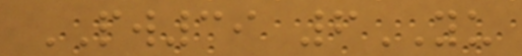PW39 6YU
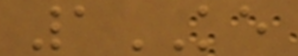1KE
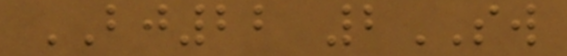BJ22 2SW
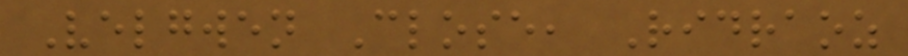Velgwen Close, Ridraoz
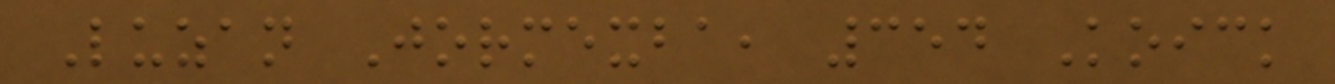Luzan Jormexba, 354 Koick
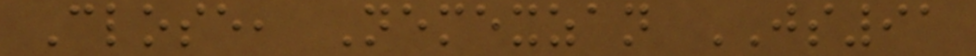Close, Nemexzan JS91
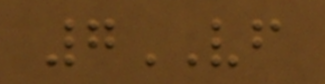7VF
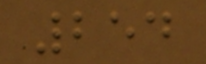254
